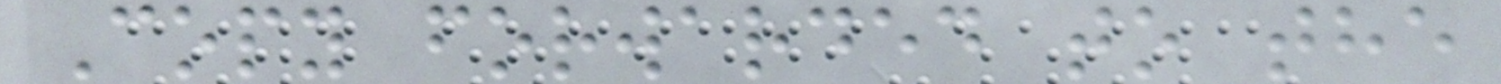Copy forwarded to the
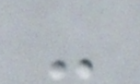-
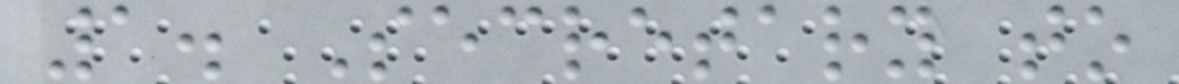1. Secretary to
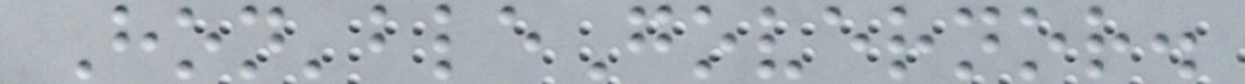Hon'bleGovernor.
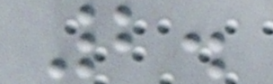2.
